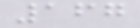167
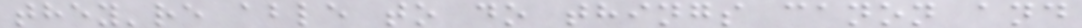they're able to do things canon and
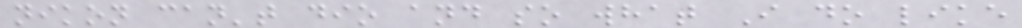nikon can't dio and so what I do like
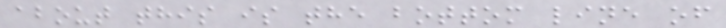about this is the bottom line of
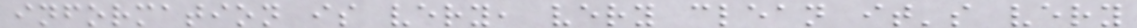information is very, very clean it's very
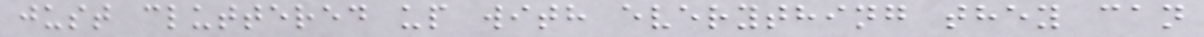just cluttered up with everything they can
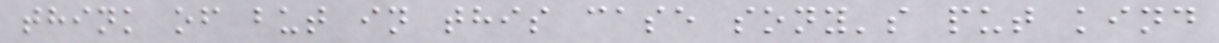think of but in this case sony's put kind
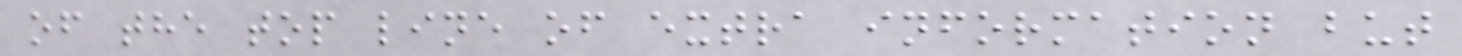of the top line of extra information but
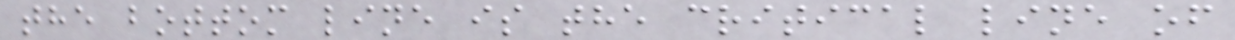the bottom line is the critical line of
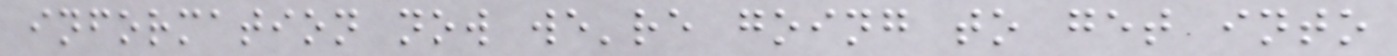information now we're going to get into
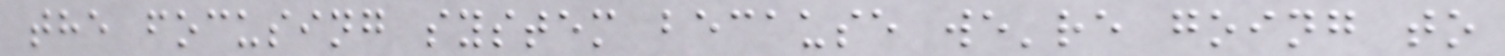the focusing system because we're going to
